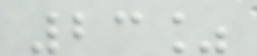23%
